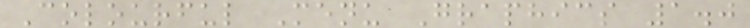Colourful Menu Graphics 1.0
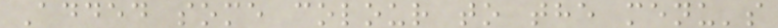Added some colour to the menu's
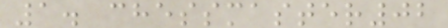1. chessmaster02
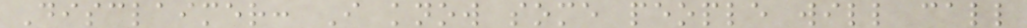Disclaimer: I know some people will call
